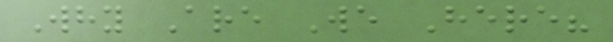Why Are We Here?
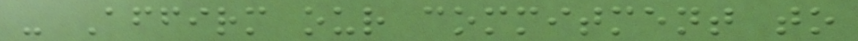- Affirm our commitment to
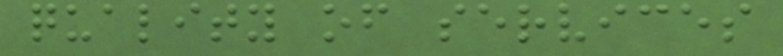quality of services
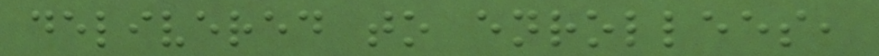delivered to enrollees,
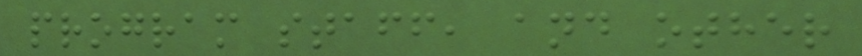program staff, and other
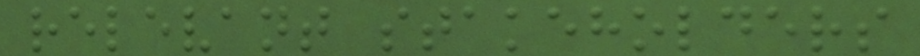relevant stakeholders
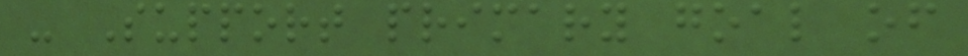- Support primary goal of
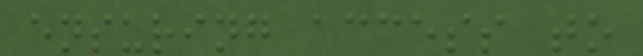ensuring access to
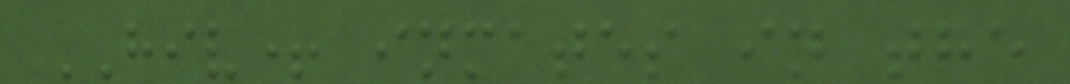HIV+ inmates in the
